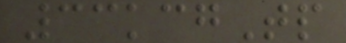33kcgTp
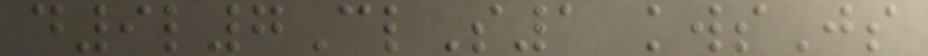d9l7ClS1 kwsJs
